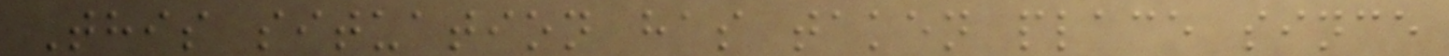This situation has taken place since
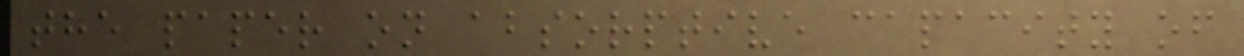the paper on absorptive capacity of
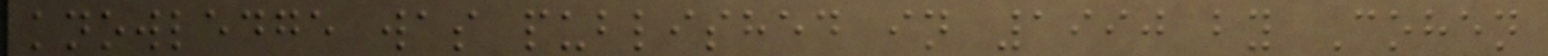knowledge was published in 1990 by Cohen
